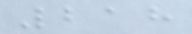218
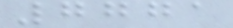7771
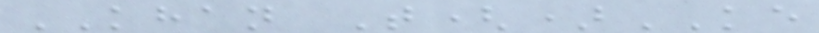KHAN T()KE
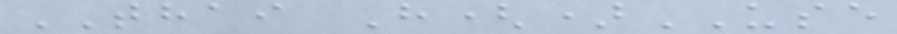THAI H()USE
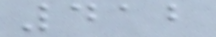412
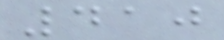410
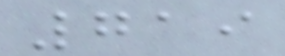719
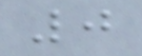0
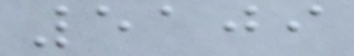5109
